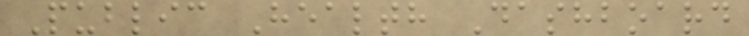Public Health Dashboard
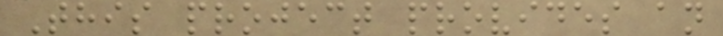This project provides an
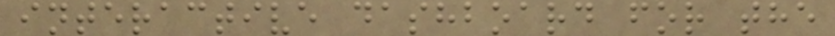interactive dashboard for the
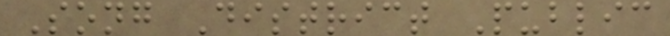Song District Public
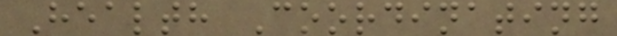Health Coordinating
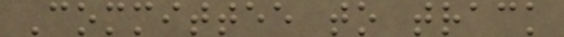Committee to track
